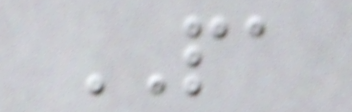PA
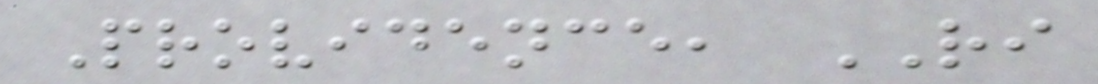Providence, RI
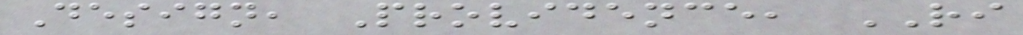Design, Providence, RI
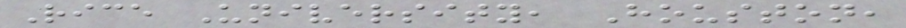Rice University, Houston,
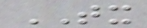TX
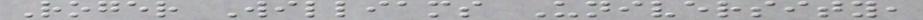Roger Williams University,
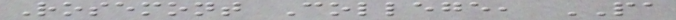Rosemont College, PA
